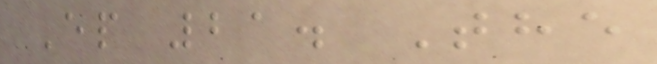Ep 21. The
